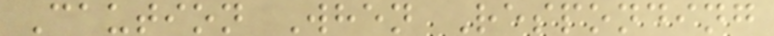Caution When Responding
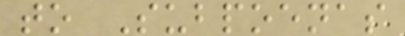to Subpoenas
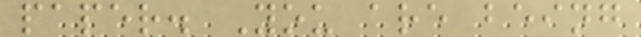paper. You are being
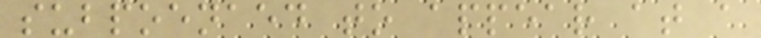subpoenaed to appear at a
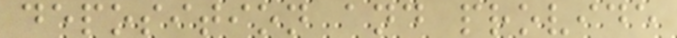deposition and provide
